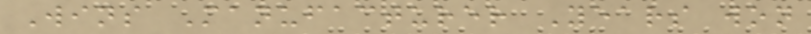Wins Manufacturer Years won
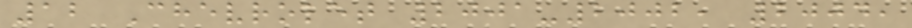12 Chevrolet 2001-2002, 2004,
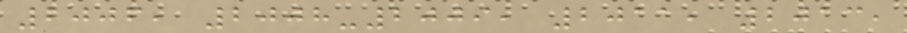2006, 2008-2009, 2011, 2013,
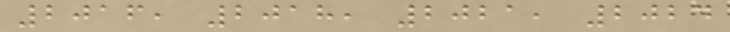2016, 2018, 2021, 2024
